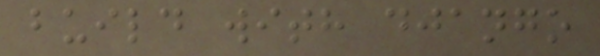build with django
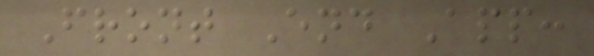Front End App:
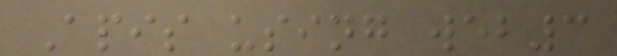Apis using web3
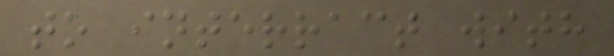to interract with
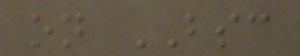on BSC
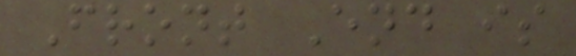Front End is
